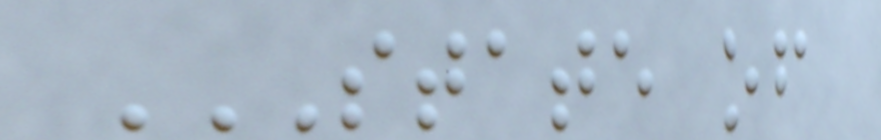STATE OF
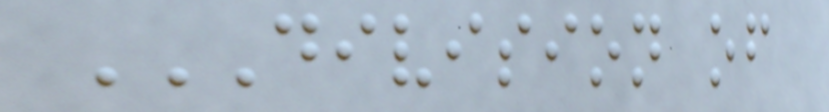DIVISION OF
